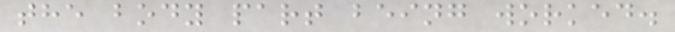the body part being worked.
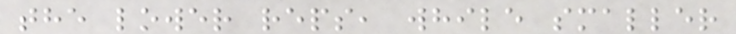the lower reps, while smaller
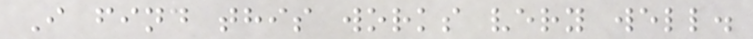I find this works very well.
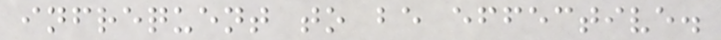infrequent to be effective.
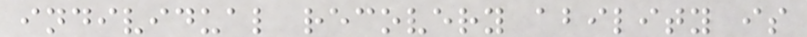individual recovery ability is
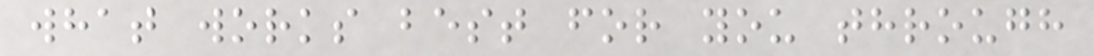what works best for you through
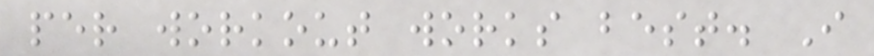per workout works best. I
